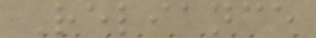Reliance
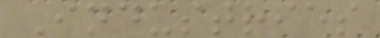Industries
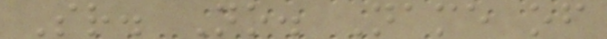Sr. No. Name of
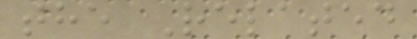the Related
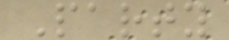Party
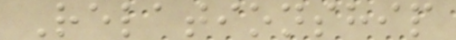Relationship
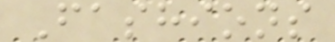Fashions
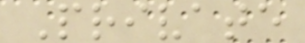Private
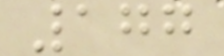177
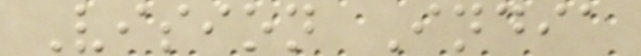Vision India
